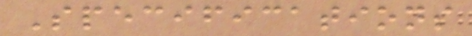Specifications
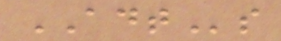ADTs
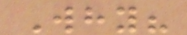Why?
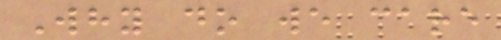Why do we care
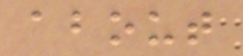about
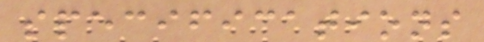specifications
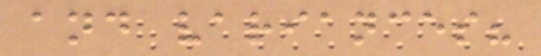and variances?
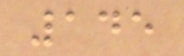145
